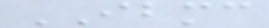IBMC
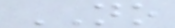NO
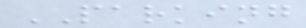PARKING
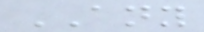ANY
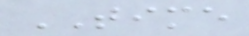TIME
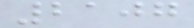2107
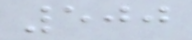500
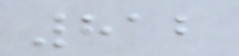812
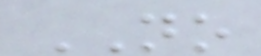NO
